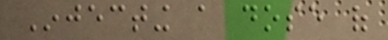Injecting a dose of
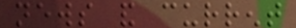news and current
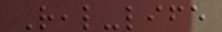Real-life
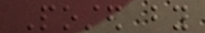Posted by
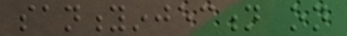sanityinjection on
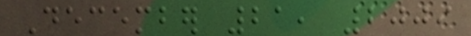December 21, 2009
